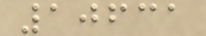10631
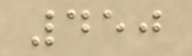450
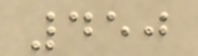450
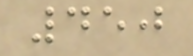450
